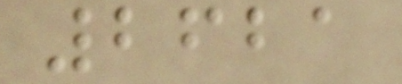2621
